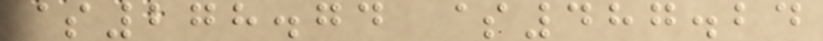$278.74 $487.24
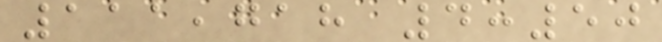111,718 4:50
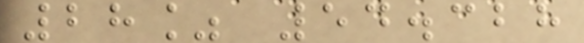28% 54.328
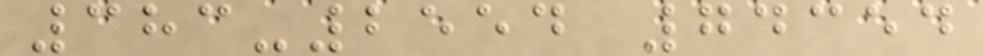383-2554 74354
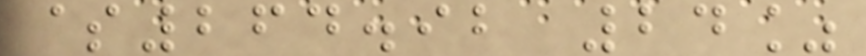$264.92 24%
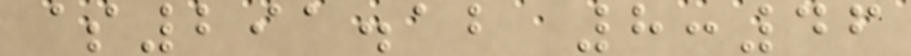$291.12 8:46
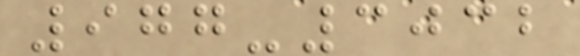977-3032
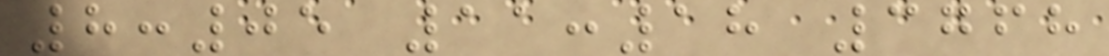8:05 11:18 3768
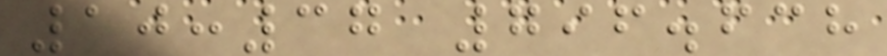10:37 796.638
